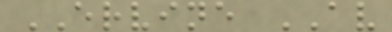ERVINE AV
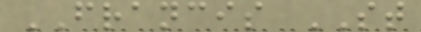FRANCIS ST
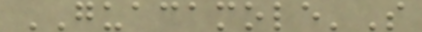GUACAMOLE'S
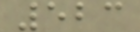523
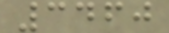3460
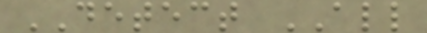DETECT ALL
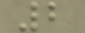2
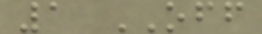1 OFF
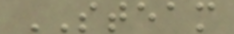STEAM
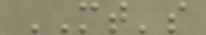MT's
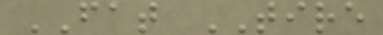FAT TIRE
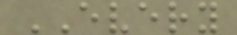EVERY
